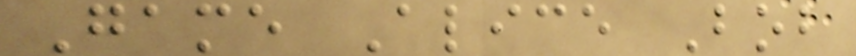Game Alice Bob
